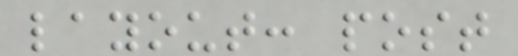layout: post
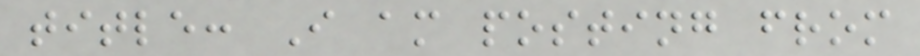title: I am posting from
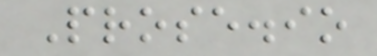Prose.io
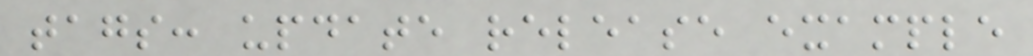tags: update release example
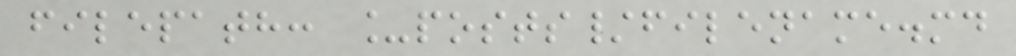filepath: _posts/filename.md
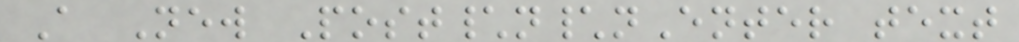A New Post\n\nEnter text
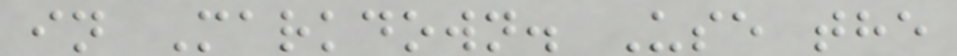in Markdown. Use the
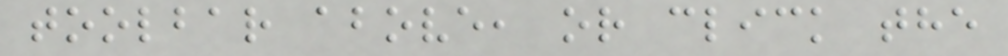toolbar above, or click the
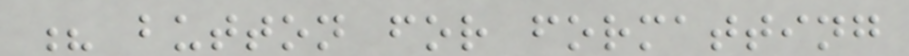? button for formatting
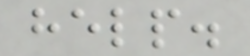help.
